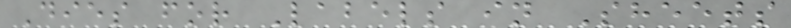Dies for Labels in Sheets
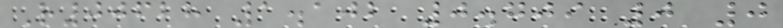R00628 1.102 0.709 0 0
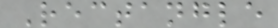Rectangle
